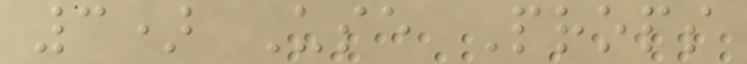3) Use Props
